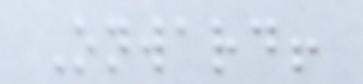Onward!
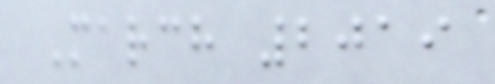March 2019
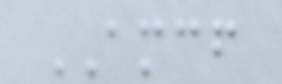AMCF
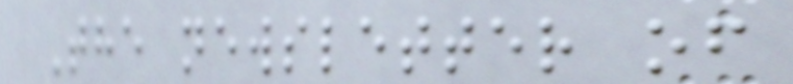The newsletter of
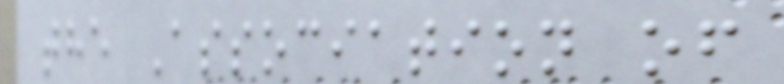the Association of
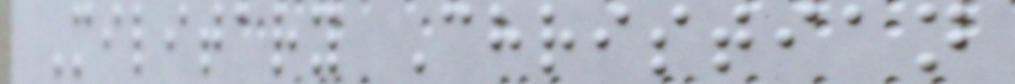Military Christian
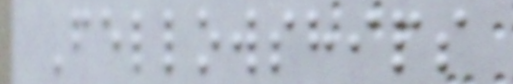Fellowships
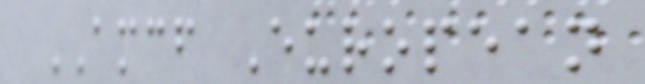AMCF European
